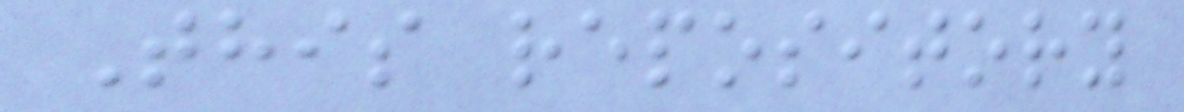This repository
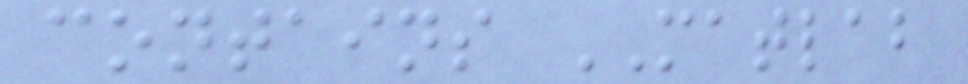contains MATLAB
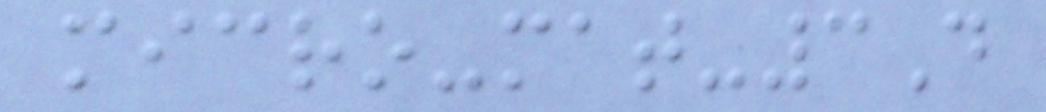micro-mat-3D
